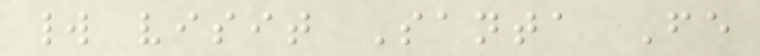world visit Santa Fe
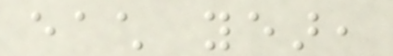each year,
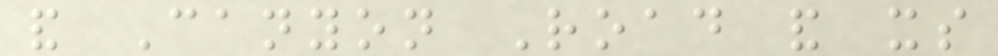and Canyon Road and its
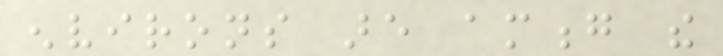environs are among the
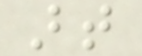art
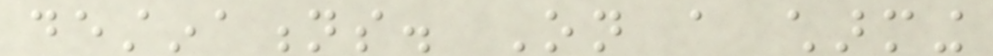destinations. On a charming
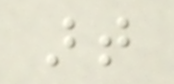art
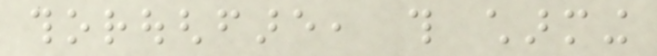thoroughfare, this charming
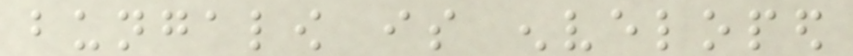bungalow is enveloped
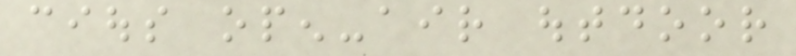cious open-air outdoor
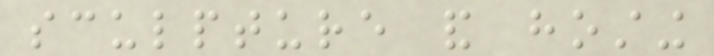sculpture and hosting
